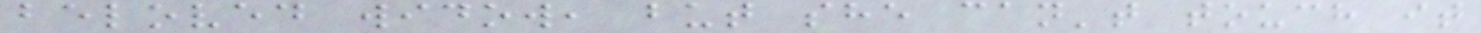beloved widow, but she can't touch it
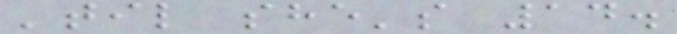'til she's 14.
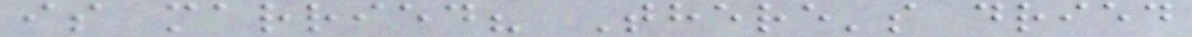is married? There's dried
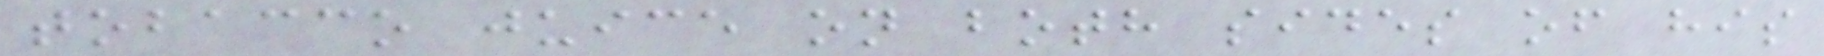tobacco juice on both sides of his
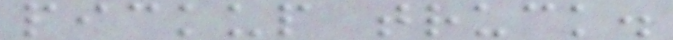pickup truck.
